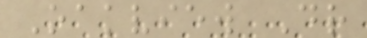Oakview Dr
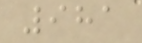981
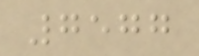7577
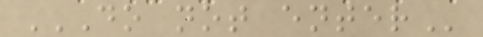DO NOT ENTER
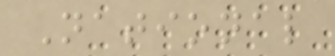National
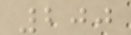200
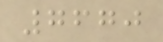7670
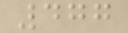477
